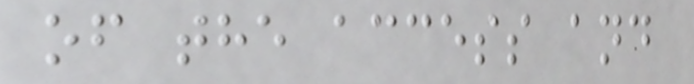of the access and
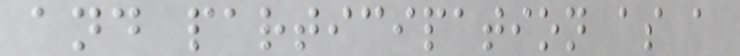and participation as a
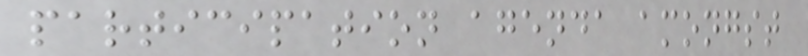participation agenda amongst
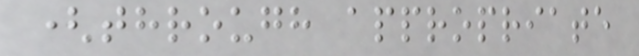(through appropriate
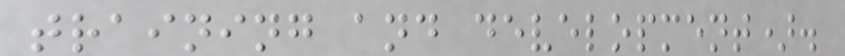training and development).
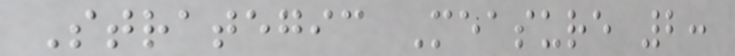Strategic Measure 2:
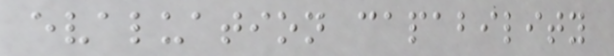evaluation capability
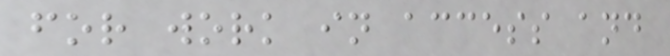for work in access and
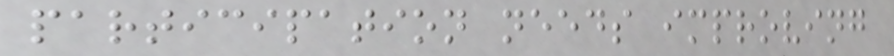participation needs improving
